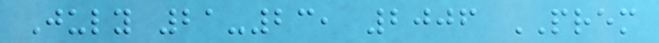July 21-23, 2006 PREM
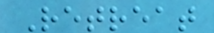Retreat
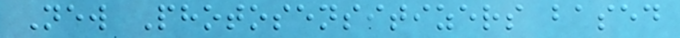New Photosensitizers based
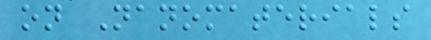on Nanomaterials
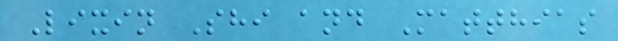Lixin Shi and Matthias
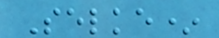Selke*
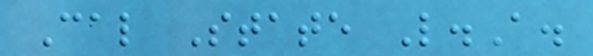Cal State L.A.
